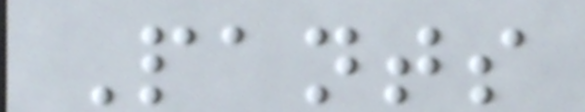Pants
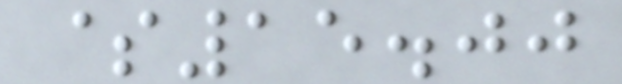$15.00
